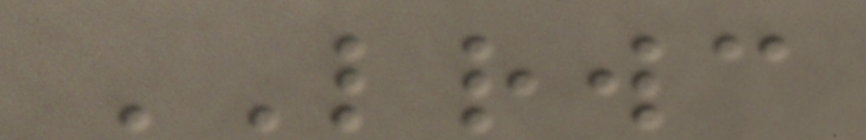LRWC
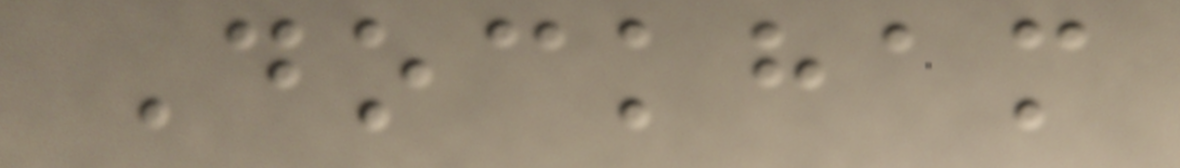Dockham
